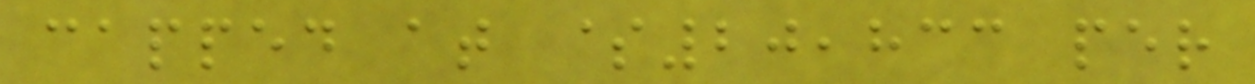capped at $20,833 per
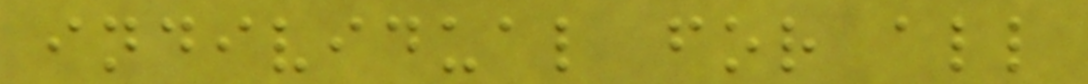individual for all
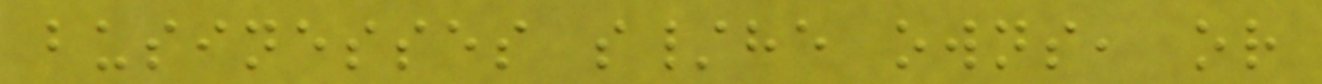businesses s/he owns, or
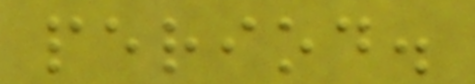period.
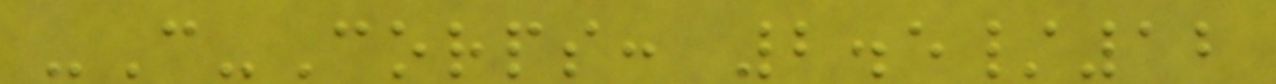-C-Corps: 2.5/12
